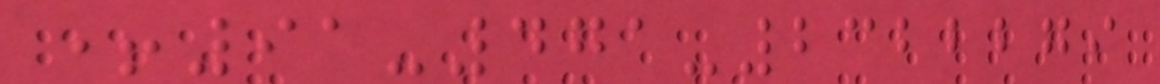+91-471-2322279
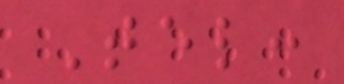Tel:
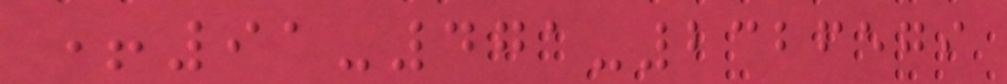+91-471-2326579
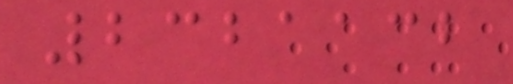2321132
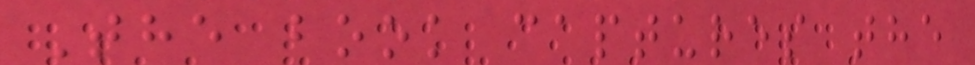The book captures the
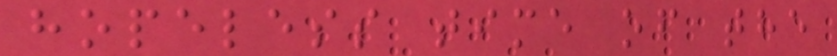hopeless time of the
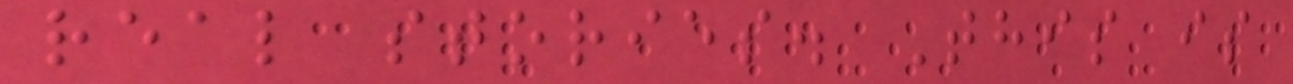real stories. This is
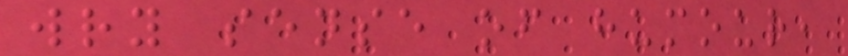wry sense of humour,
